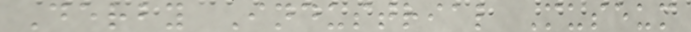Derby Industrial Museum
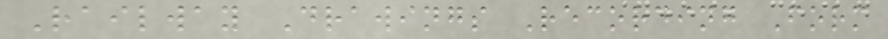Railway Drawings Recording Form
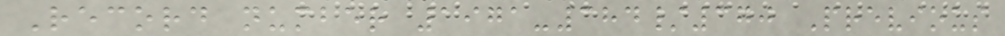Record number 1971-384/370 Previous
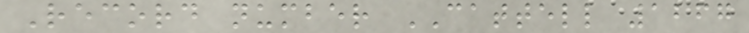Record number CATTELL 1267
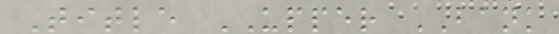Title UPPER BANK
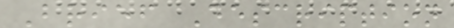Brief Description
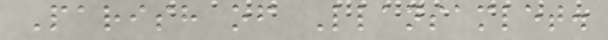Parish of Llansamlet.
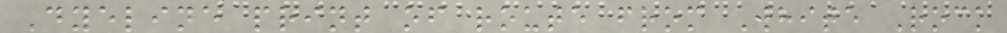Dyeline print of route from White Rock
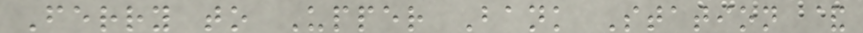Ferry to Upper Bank Station &
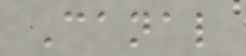Canal
